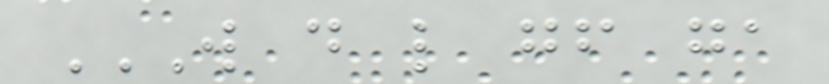W D L GF GA
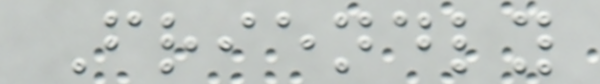Friendly
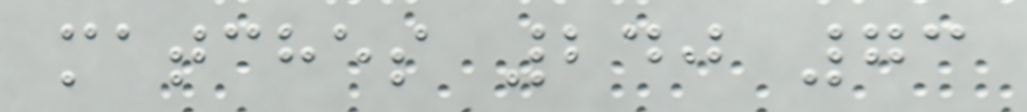matches 240 73
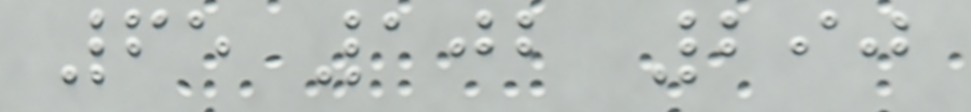65 102 290
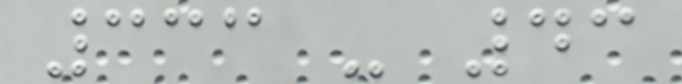333 - 43
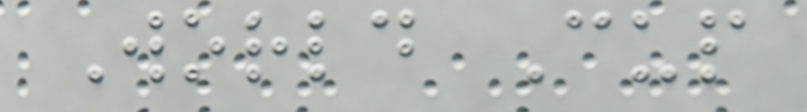World Cup
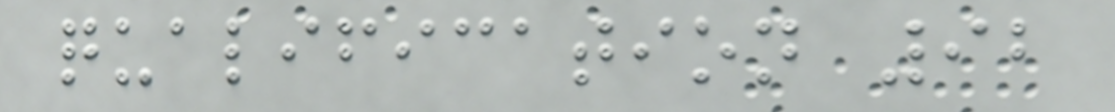qualification 92
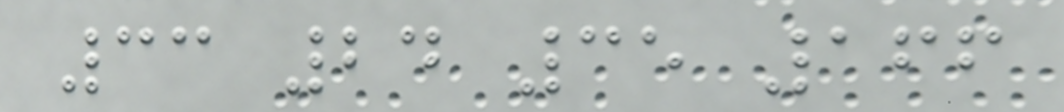33 24 35 166
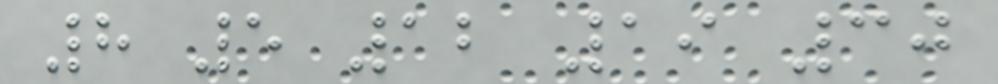8 5 12 19 30
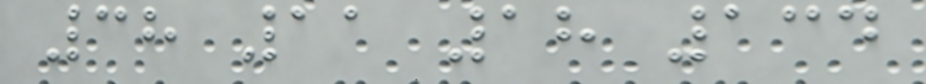38 11 18 134
